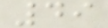49
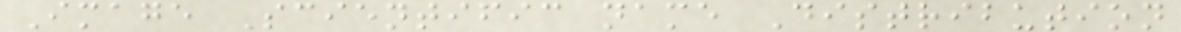Image Scientific name Distribution
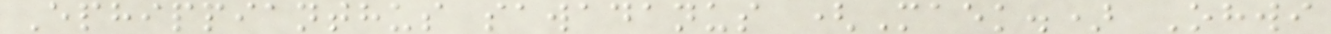Ephippianthus sawadanus (Maek.) Ohwi
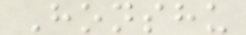Honshu
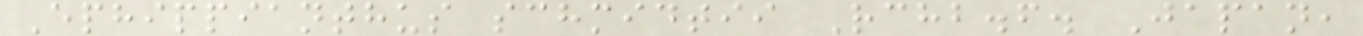Ephippianthus schmidtii Rchb.f. Japan,
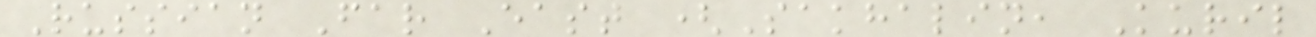Russian Far East (Sakhalin, Kuril
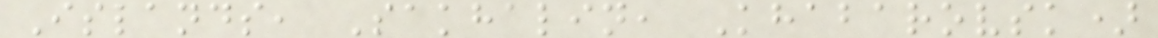Islands, Sakhalin, Khabarovsk)
